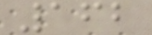162
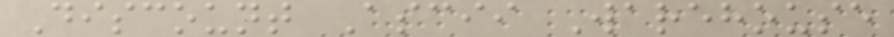Discount Ascii Warehouse
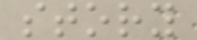story
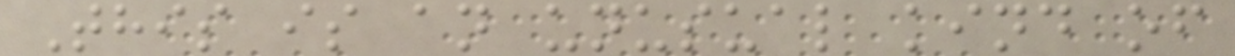This is an unusual kind of
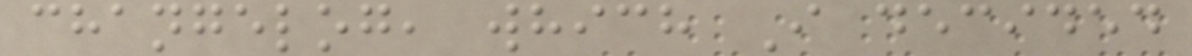changelog, which I decided
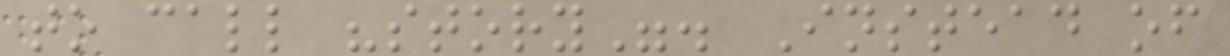to call "story". Instead of
